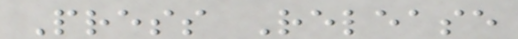Press Release
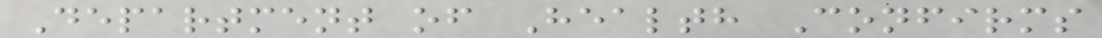Department of Health Confirms
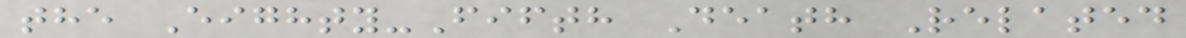the Eighty-Fifth Death Related
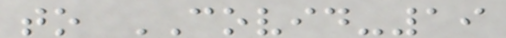to COVID-19
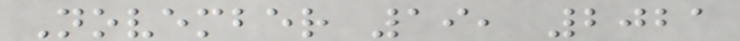November 19, 2021
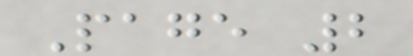Page 2
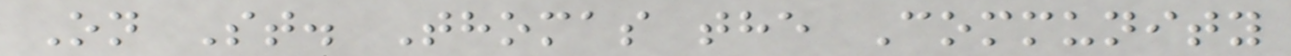On St. Thomas the Community
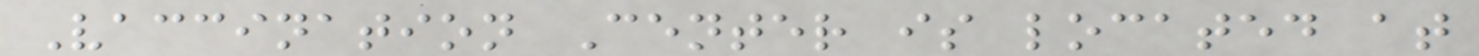Vaccination Center is located at
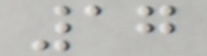17
